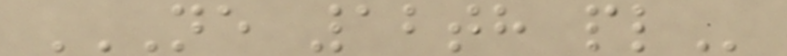NE 12TH PL
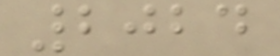2024
